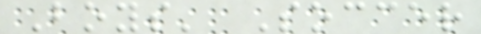Boys' Soccer
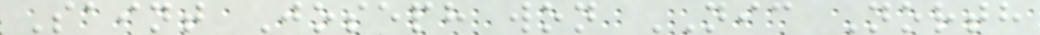Saint Joseph won NIC North
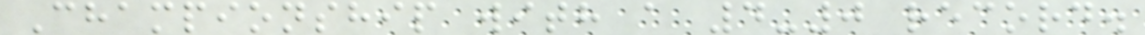Championship with a 4-0 record.
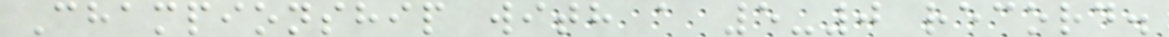Championship with a 5-0 record.
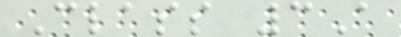Class 3A
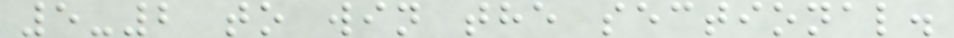5-2 to win the sectional.
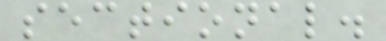sectional.
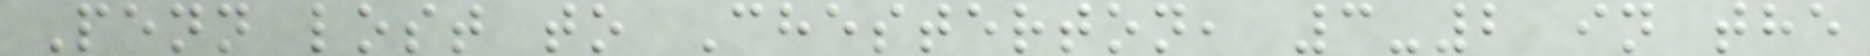Penn lost to Chesterton, 3-2 in the
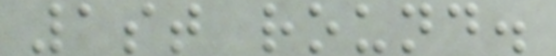1st round.
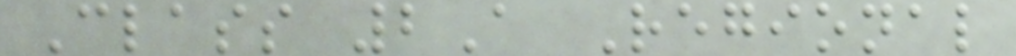Class 2A Regional
